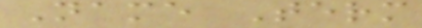Name Term
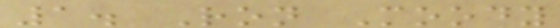1. Ron Moody
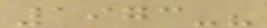1973-?
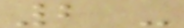2 -
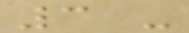3 -
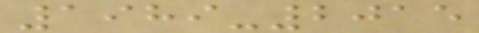1989-2015
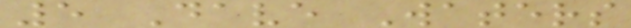5 Dave Waters
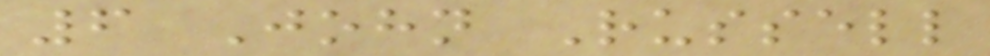6 John Russell
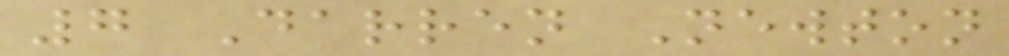7 Darren Newton
